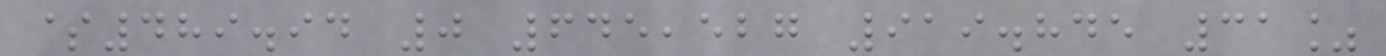$489.94 0 645,527 919.845 31%
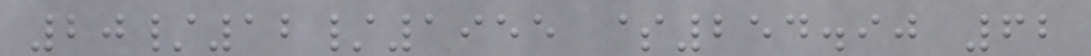20/12/1955 $254.90 62
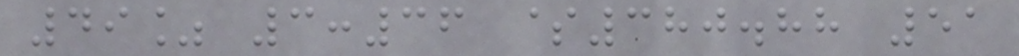49% 3:36 $380.88 51
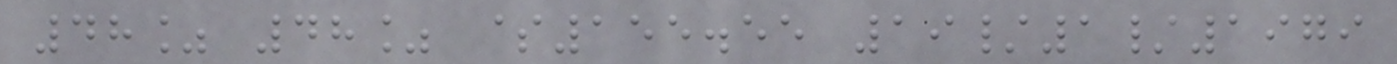48% 48% $155.55 19/1/1979
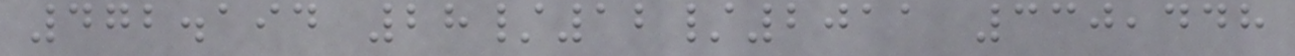472.194 28/12/2011 330,448
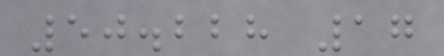50.228 17
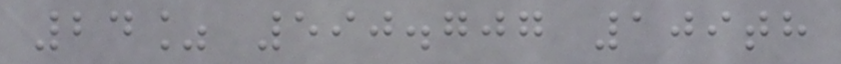24% 590.707 109th
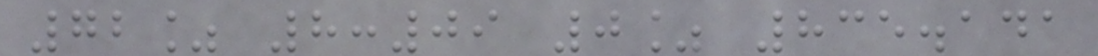72% 8:09 0% 835.141
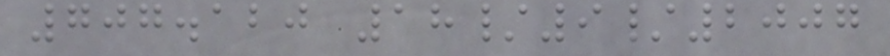707.120 18/9/2007
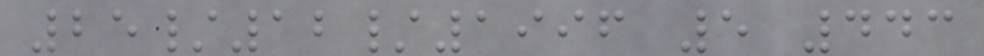25/12/1996 5 443
